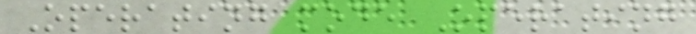Operating mode Operating
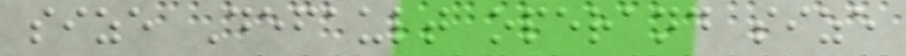size Default operand size
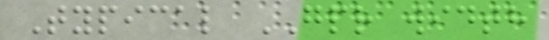Typical GPR width
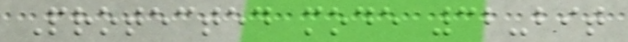Protected mode 32-bit
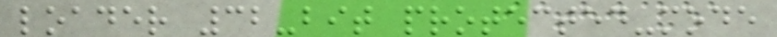loader 32-bit protected-mode
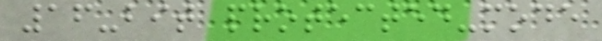16-bit protected-mode
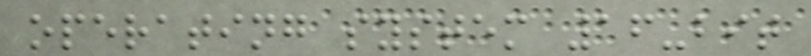operating system 16-bit
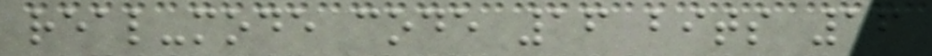real-mode code 16 bits 16
